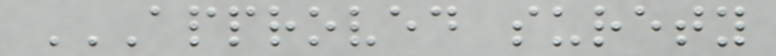APPROVED SURETY
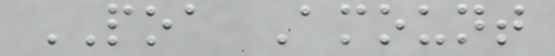POA Amount
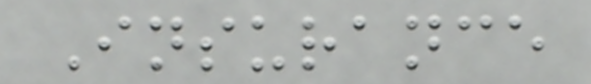Insurance
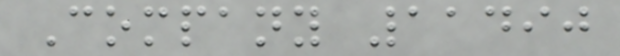Company 11490
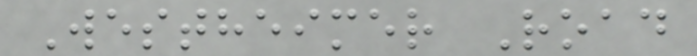Westheimer Road
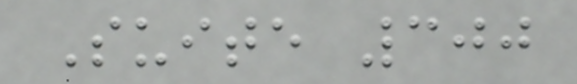Suite 300
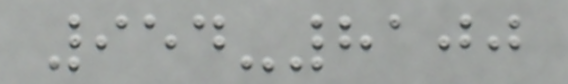954-8100
